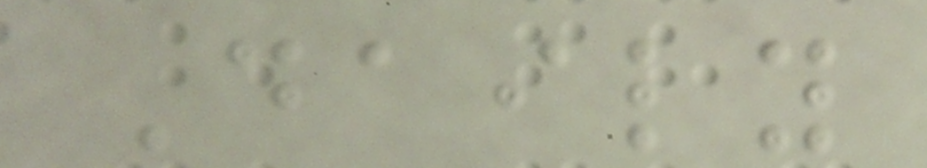Daily
